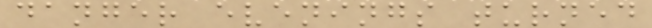danger evenings turned
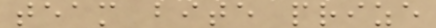team bite prize
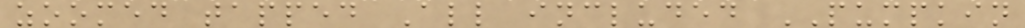zoomed tapped All included PUMPKIN
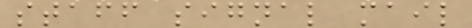staff signal mail
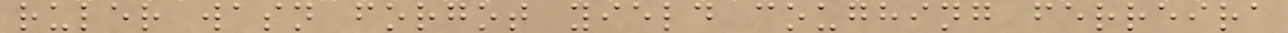ruler wasn forgot yield coughing ferreira
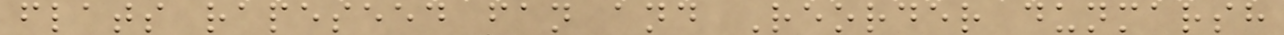flats rapeseed fan and Reorder dunmarsh
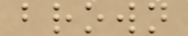brown
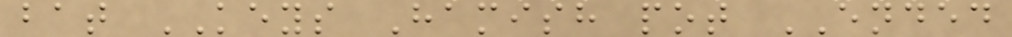bat KEYS Hamish pot ENDED
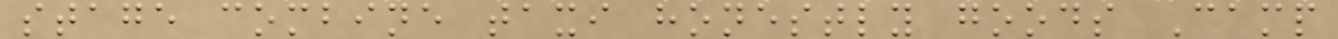stage combine taxi honestly goods Camp
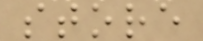store
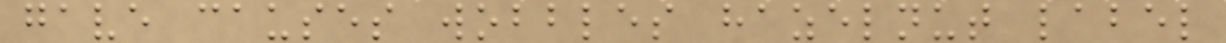gave causes wobbles hazelnut label
